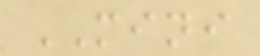MINI
